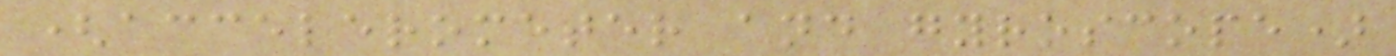(accelerometer and gyroscope)
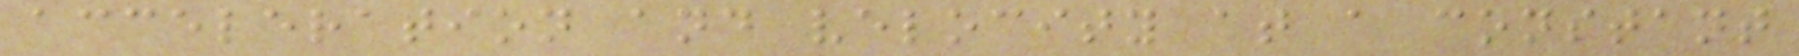acceleration and velocity at a constant
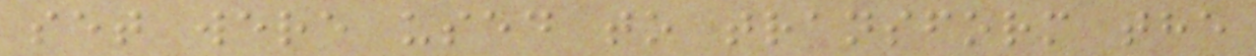set were used to transform the
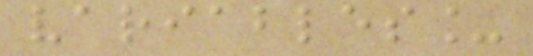variables_
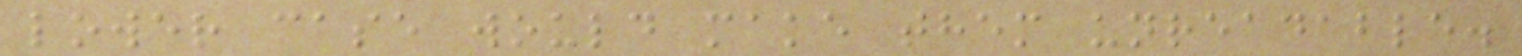lower case would make them unreadable.
